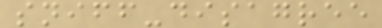sniff-disagree
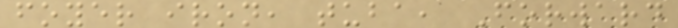foyer iron, tuba, Forward
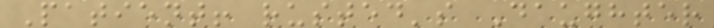Patient! rusted's Daughter
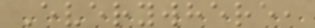Everywhere,
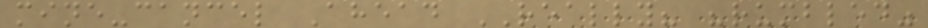mine-cancel Ahead REALLY? "rumbled"
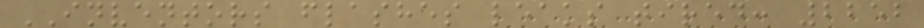INVENTORS flashes leaks tired: 2252
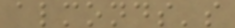almonds's
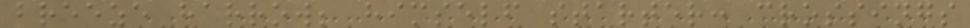breeze harrow; himself starter: crossings
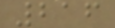216
